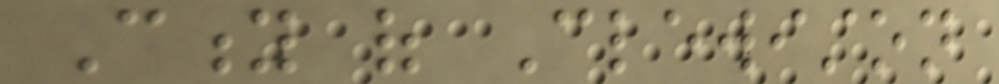City of Clewiston
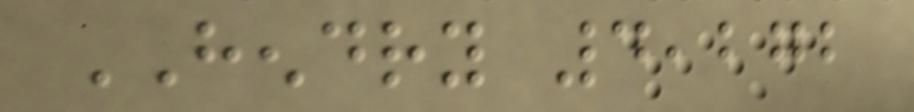HENDRY 4,272
